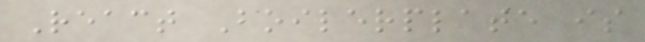React Boilerplate is
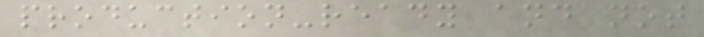production-ready and not
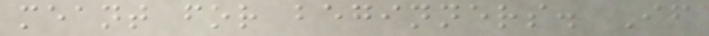meant for beginners. If
